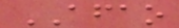AFAO
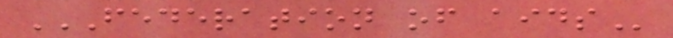FEDERATION OF AIDS
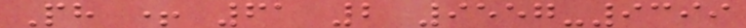Ph + 61 2 9557-9399
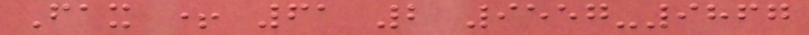Fax + 61 2 9557-9867
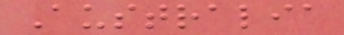Australia
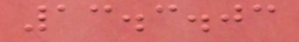13.3.03
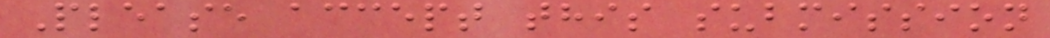Please accept this submission
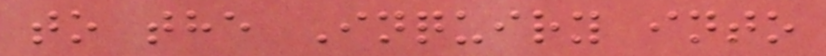to the Inquiry into
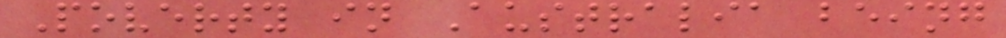Poverty in Australia being
